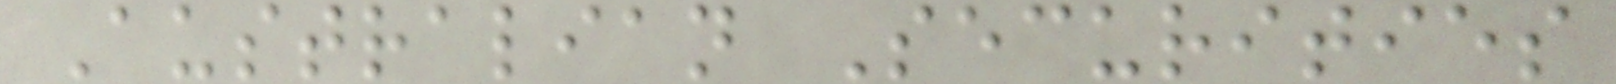Australian Securities
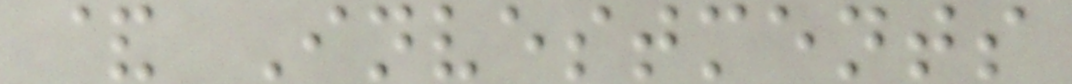& Investments
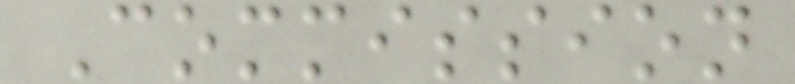Commission
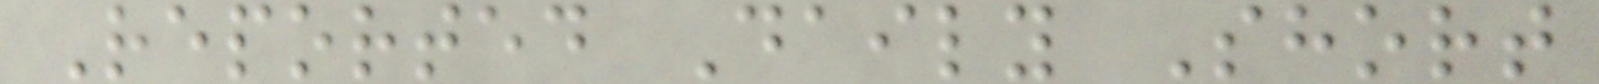Reported Daily Short
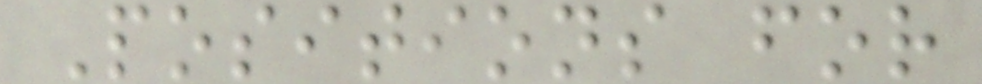Positions for
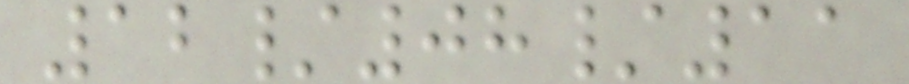12/08/11
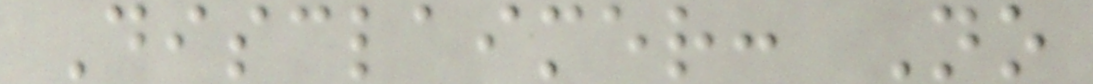Disclaimer: No
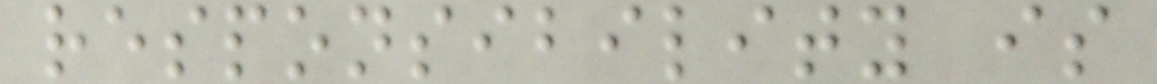responsibility is
